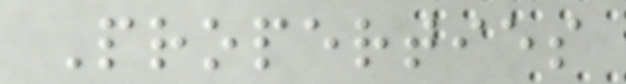Properties
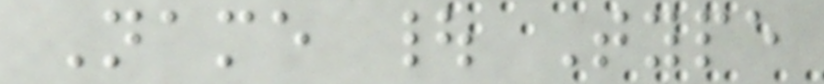Name | Type
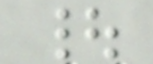|
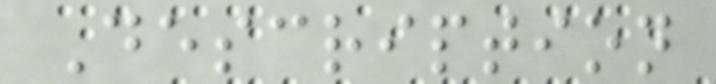Description
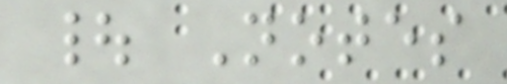| Notes
